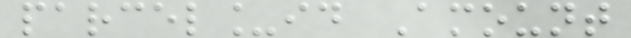parcel_id Amount
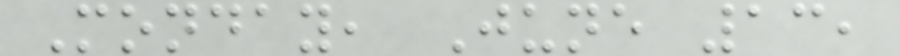Monday, June 13,
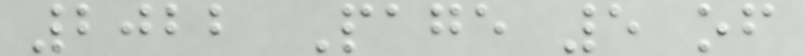2022 Page 5 of
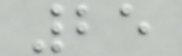25
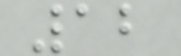12
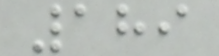189
